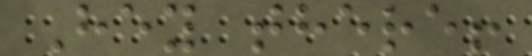Hey there!
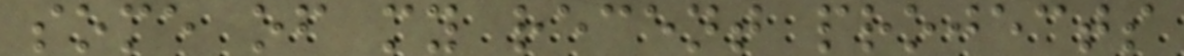some of my recent projects
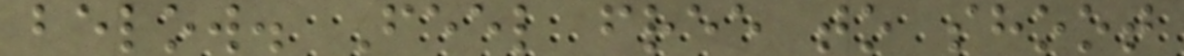below. Feel free to shoot
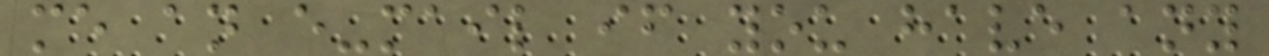me an e-mail if you have any
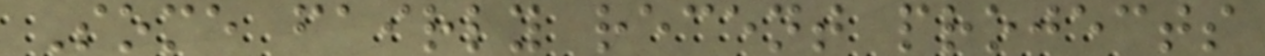Some fairly recent projects
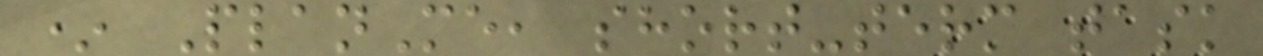* PlanMe, short-term task
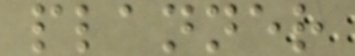planner
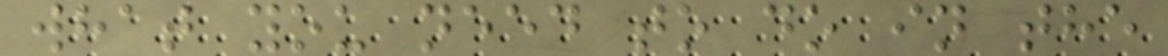what you need to do in the
